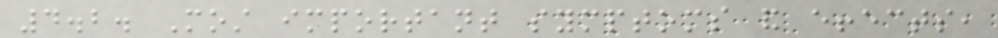4.2. Most important symptoms and effects,
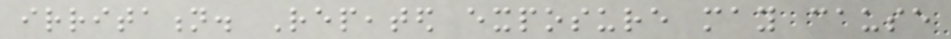irritation. Repeated exposure may cause
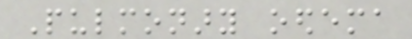Pulmonary oedema
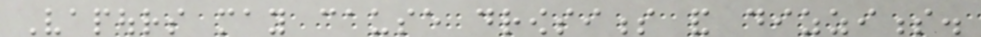Vapours may cause drowsiness and dizziness.
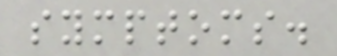symptoms.
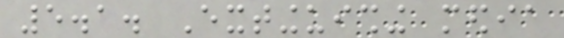5.1. Extinguishing media
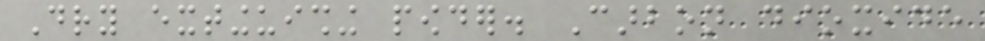Dry extinguishing powder. Carbon dioxide
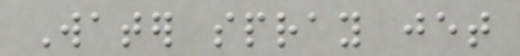Water spray jet
